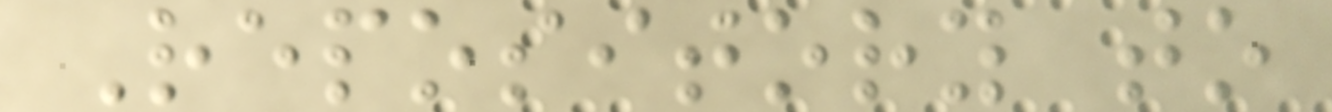Repository to
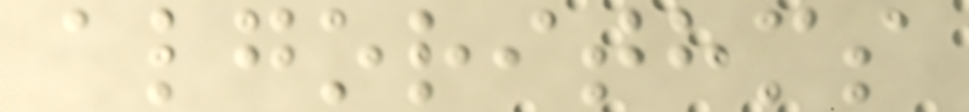algorithms
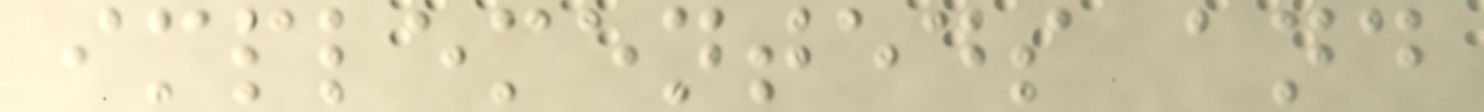implementeds and
